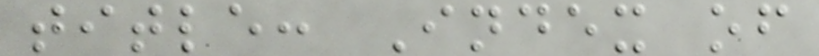title: Index of
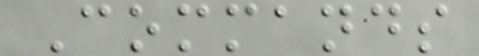Commands
